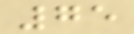75
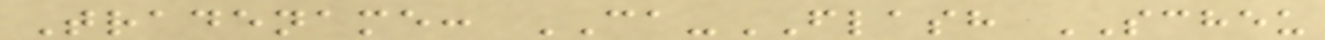Tradename: CA-FLASH SCHEU
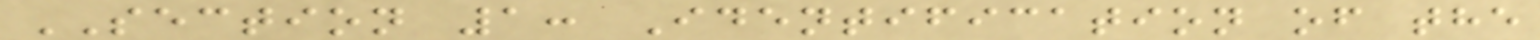SECTION 1: Identification of the
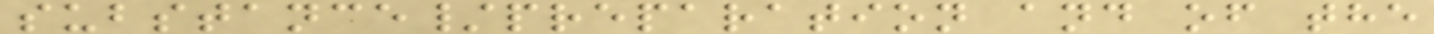substance/preparation and of the
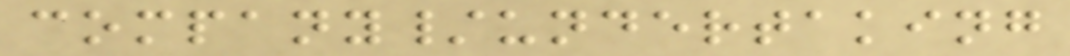company/undertaking
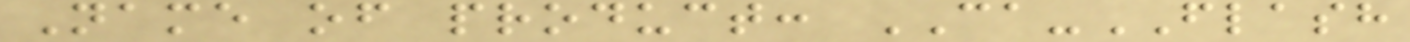Name of product: CA-FLASH
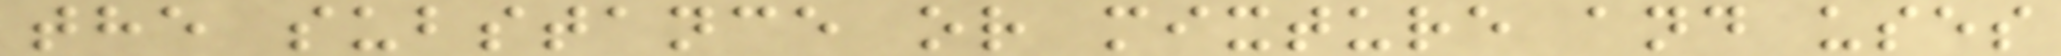the substance or mixture and uses
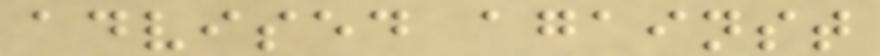advised against
